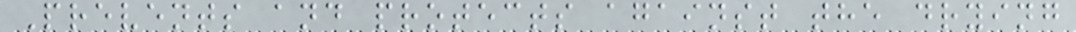Prevents and protects against the drying
